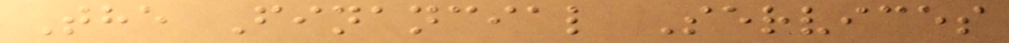The Financial Services
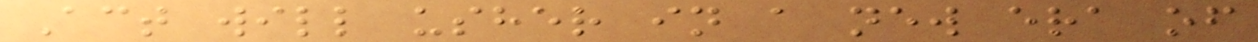Act will usher in a new era of
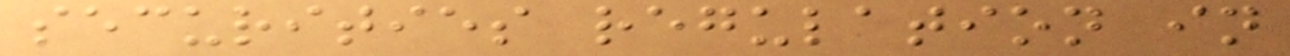securities regulation in
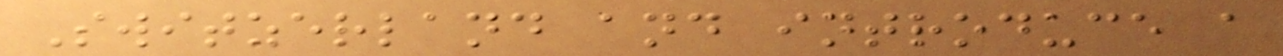Switzerland and introduce a
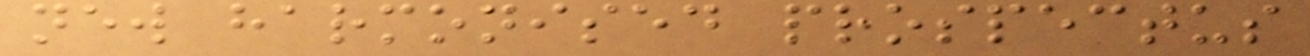new harmonised prospectus
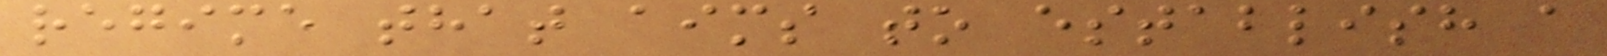regime that aims to establish a
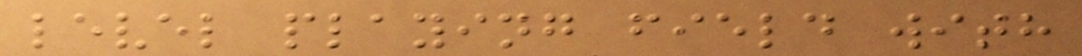level playing field with
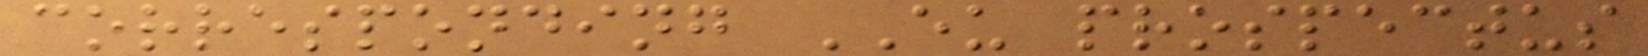corresponding EU prospectus
